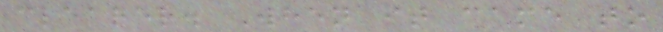clearer. When it came to
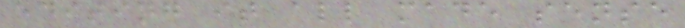editing it all made sense
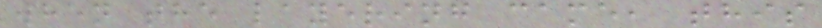when the layering came, this
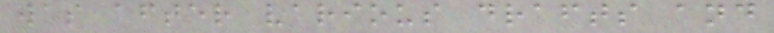was after various drafts and
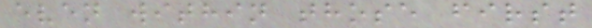even within those first
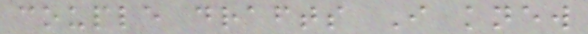couple drafts I knew
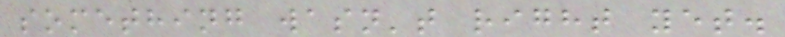something wasn't right yet.
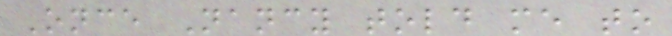Once Nancy told me to
